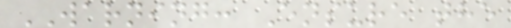WARNING: Ensure the
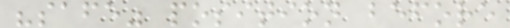"safe" position before
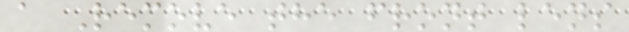a Remove the front lens
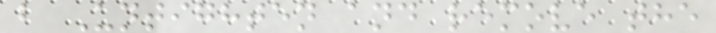b Untighten and remove the
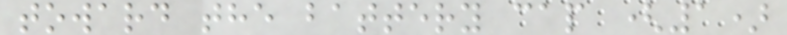toward the battery cap (1)
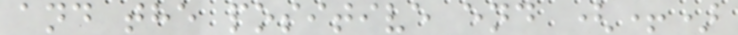and the positive end (+)
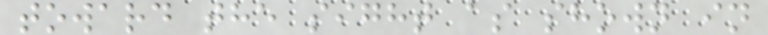toward the sight as shown in
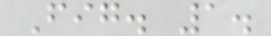Fig. 1.
